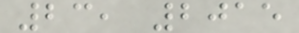23, 2015
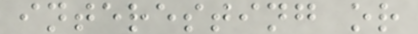interesting or
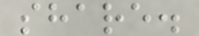share.
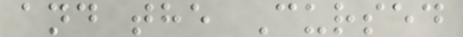and the Cursed
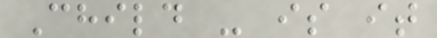Child - is it
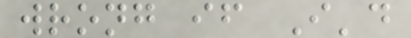wrong if I'd
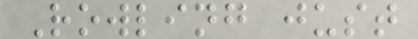Rowling just
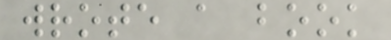wrote a book
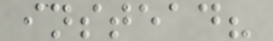instead?
